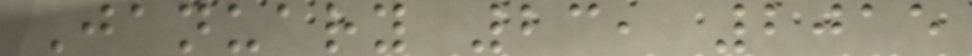January 23, 2015
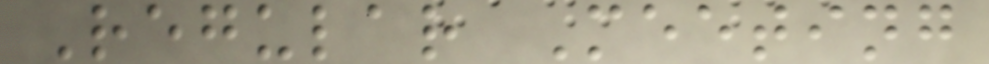Regular Meeting
